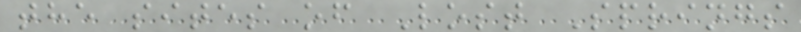the sites of Lost Springs
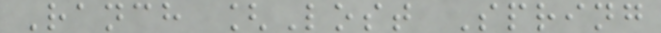Ranch [Lost Spring
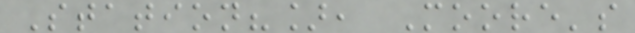Station?], Moore's
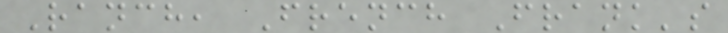Ranch, French Frank's
